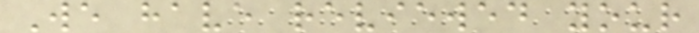We have reviewed your
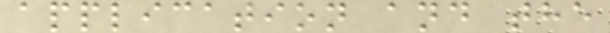application and the
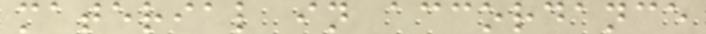material in accordance
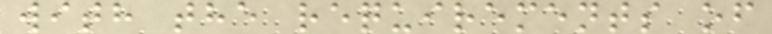with the requirements of
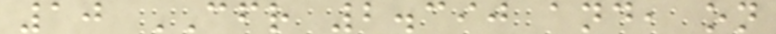10 CFR 2.390 and, on
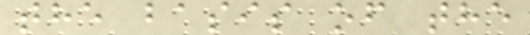the basis of the
